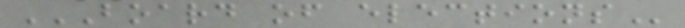BOARD OF ELECTIONS
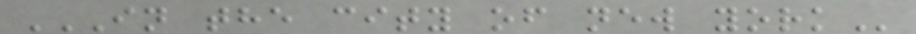IN THE CITY OF NEW YORK
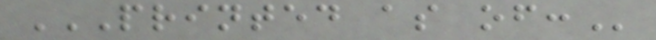PRINTED AS OF:
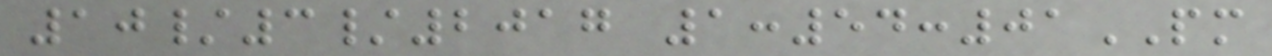10/3/2017 1:54:01PM
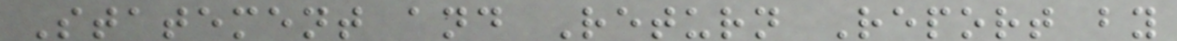Statement and Return Report by
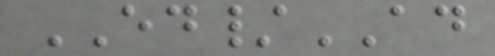ED/AD
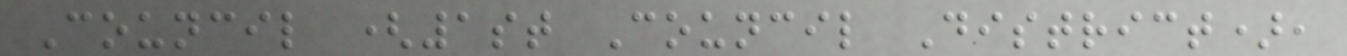Council (1st Council District),
